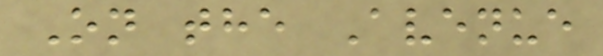On the Avenue
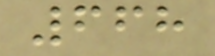668
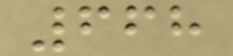668
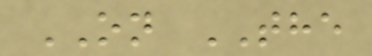ON THE
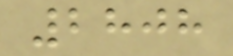2808
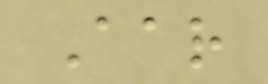Aar
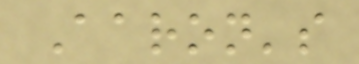Aaron's
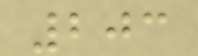203
